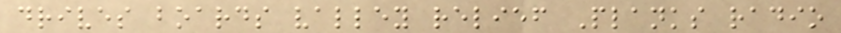drives boards valley relief Planks radio
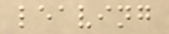leaving
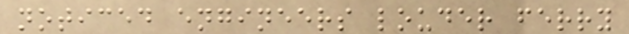noticed engineers louder ferry
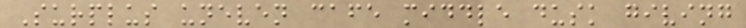Surplus uneven cafe middle dusk giving
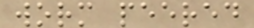worm peered
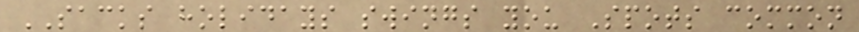SACKS holidays swings you Spots common
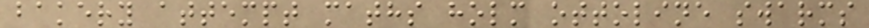bakery attempt maths holm ottoline swarms
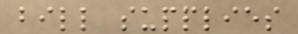bill supplies
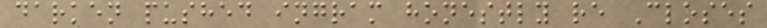darken pushed ingram honestly re Closes
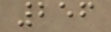256
